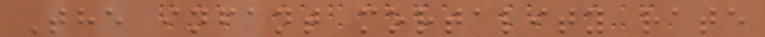The infant mortality rate
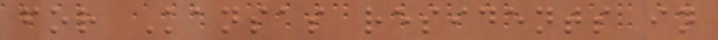for Kansas residents in
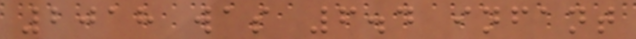2018 was 6.4 infant
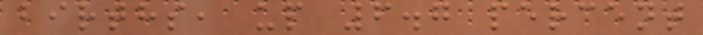births, up 6.7 percent
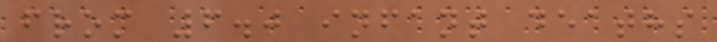from 6.0 infant deaths
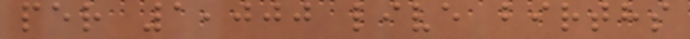per 1,000 live births
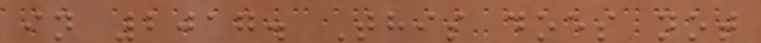in 2017. This does not
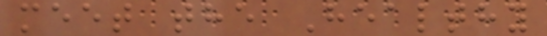meet the Healthy
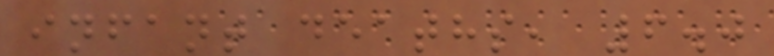infant deaths, 6.0
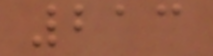213
